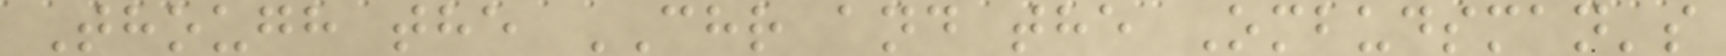Though the CHR and the Ombudsman's
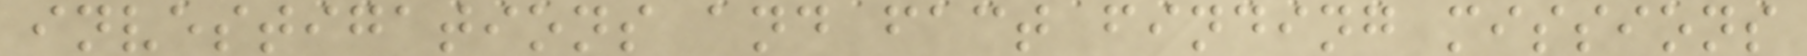investigations and fact finding missions
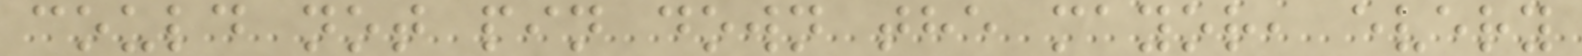could not pin down the mayor, every
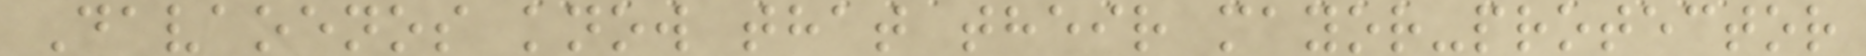Davaoenos know that their mayor-protector
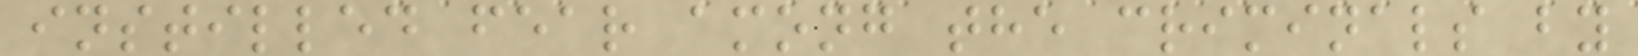instilled fear among the criminals by
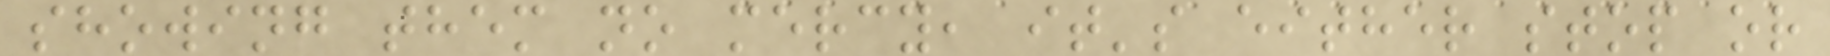showing them no mercy, it's either stop or
